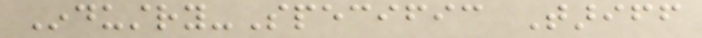Industry-Specific Tariff
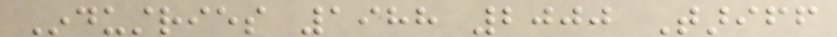Industries 1988 2000 Tariff
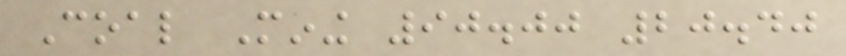Coal Mining 90.00 20.40
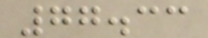77.33
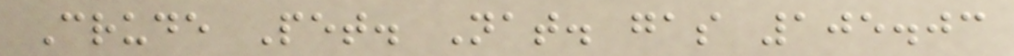Crude Pet. Nat. gas 105.03
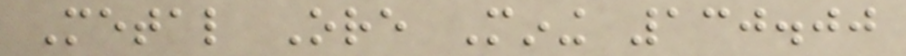Metal Ore Mining 130.00
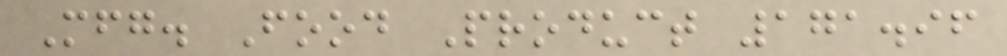Mfg. Food Product 171.96
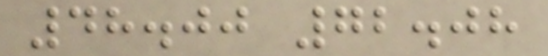48.00 72.08
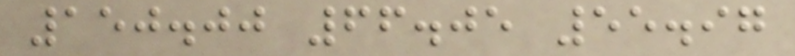150.00 66.05 55.97
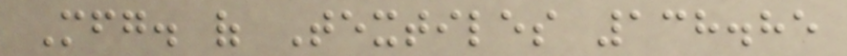Mfg. of Textiles 138.85
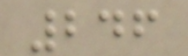246
